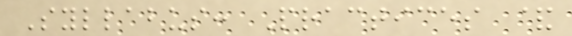Syllabus: Practices &
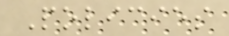Policies
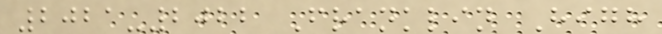2021-2022 Franklin High
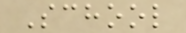School
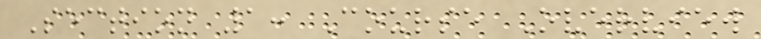Section 1: Course Overview
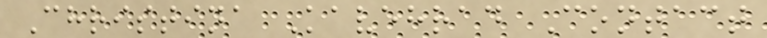Christina Kavehrad Contact
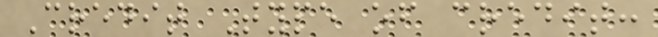Credit Type of credit:
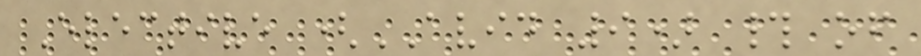Elective (AVID 9) # of
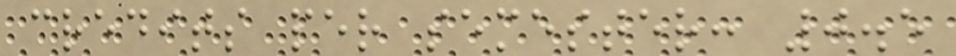credits per semester: 0.5
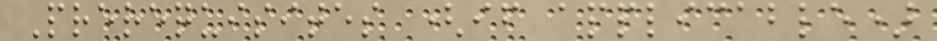Prerequisites (if applicable)
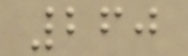260
